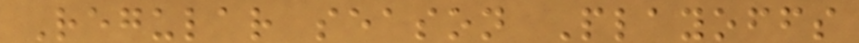Regular season Playoffs
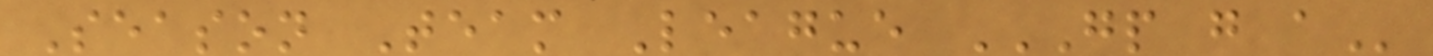Season Team League GP G A
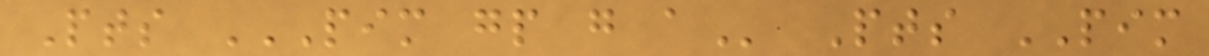Pts PIM GP G A Pts PIM
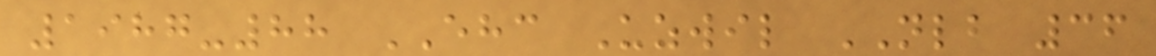1987-88 EHC Uzwil NLB 36
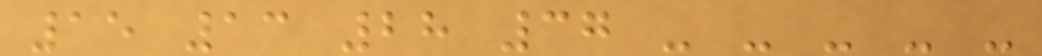15 13 28 37 - - - - -
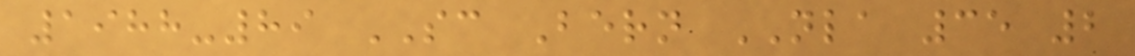1988-89 SC Bern NLA 35 2
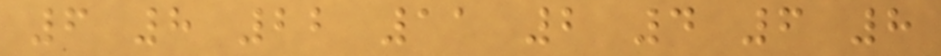6 8 22 11 2 4 6 8
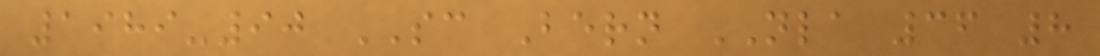1989-90 SC Bern NLA 36 8
